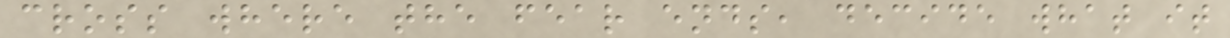cross where the fear ends, decide what it
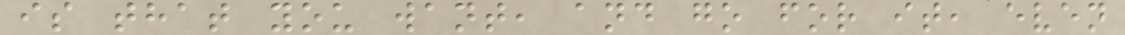is that you want, and go for it, even
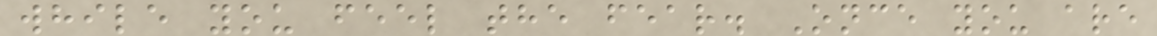while you feel the fear. Once you are
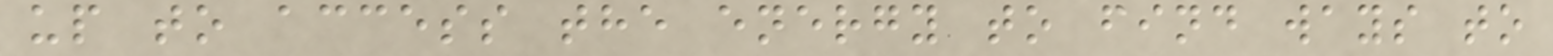up to access the energy to find ways to
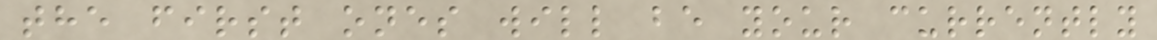the first ones will be your currently
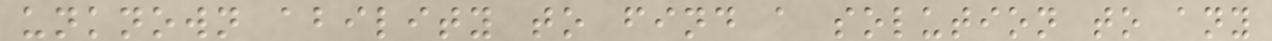unknown ability to find a solution to any
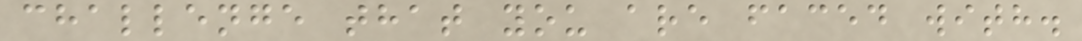challenge that you are faced with.
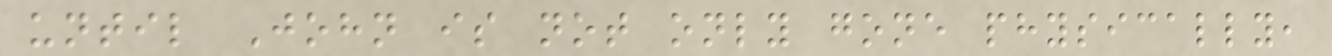until John is not only gone physically,
